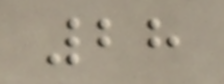28
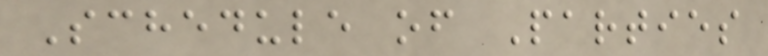Schedule of Parties
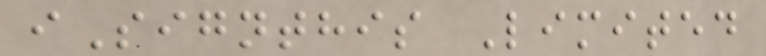iSignthis Limited
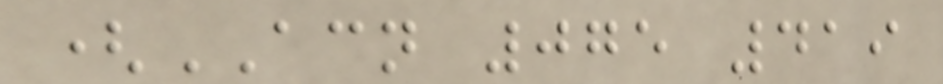(ACN 075 419
